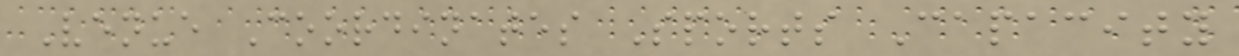Venue Coordinates Sports Capacity
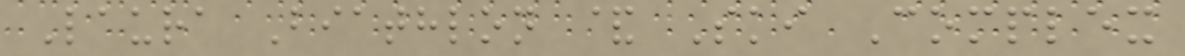Laura Biathlon & Ski Complex
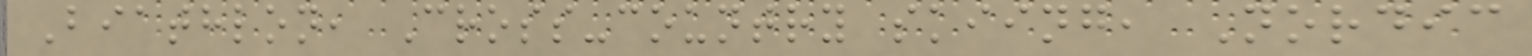Biathlon, Cross-country skiing, Nordic
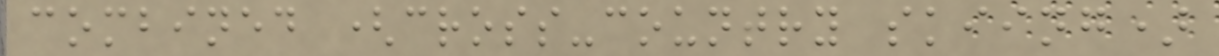combined (cross-country skiing)
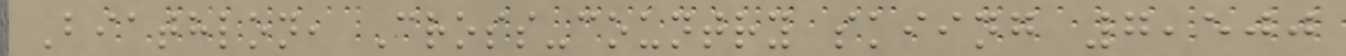Biathlon, Cross-country skiing 7,500
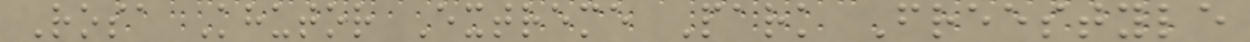Rosa Khutor Extreme Park Freestyle
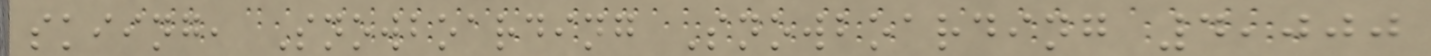skiing, Snowboarding Snowboarding 4,000
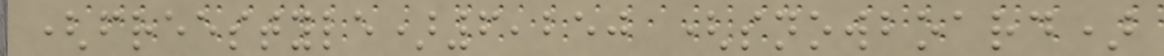(freestyle)6,250 (snowboard)
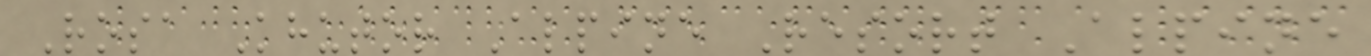Rosa Khutor Alpine Resort Alpine
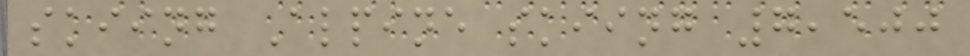skiing Alpine skiing 7,500
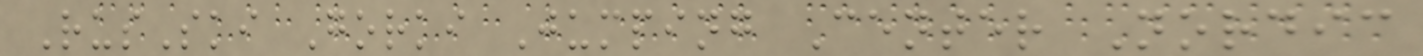RusSki Gorki Jumping Center Nordic
